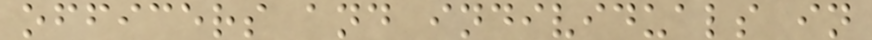officers and individuals in
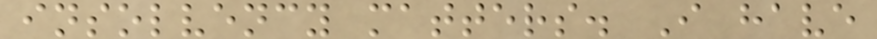insolvency matters. I have
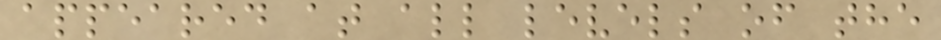appeared at all levels of the
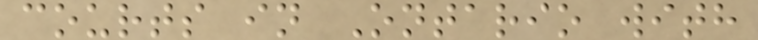courts in Ontario with
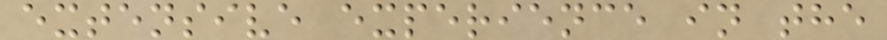extensive experience in the
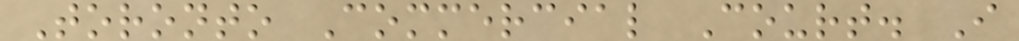Toronto Commercial Court. I
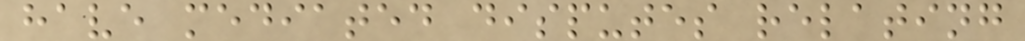have mediated disputes relating
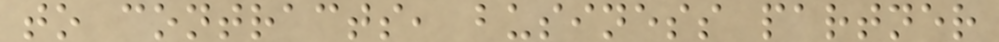to contracts, business partner
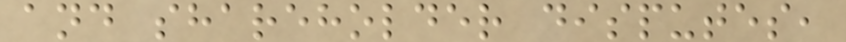and shareholder disputes,
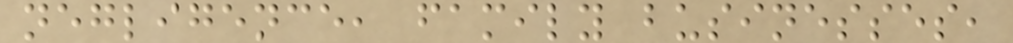negligence, family businesses,
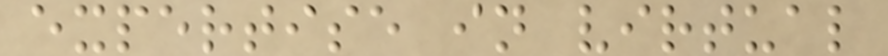expertise in virtual
